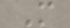M
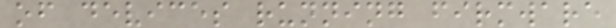of devices running firmware
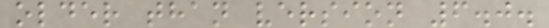older than version 6.0.
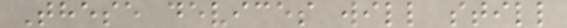These devices will still
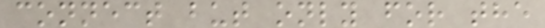connect but only for the
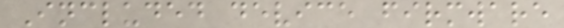Included device firmware
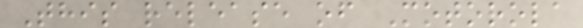This release of Motorola
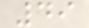49
